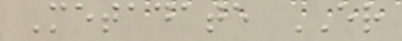Metadate ER
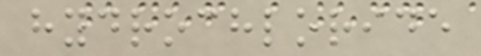hydrochloride
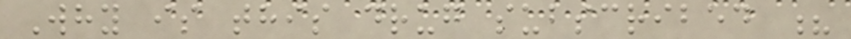Why is this drug subscribed ?
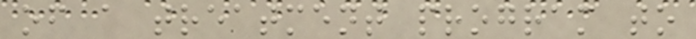of a treatment program to
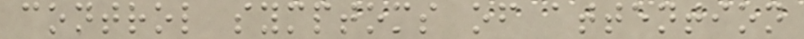control symptoms of attention
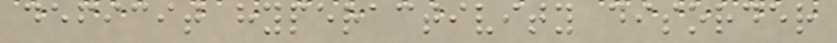deficit hyperactivity disorder
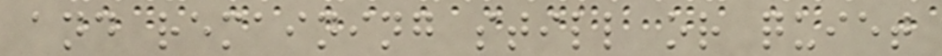and remaining still or quiet
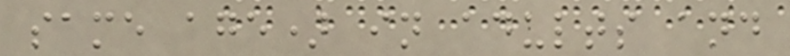same age) in adults and
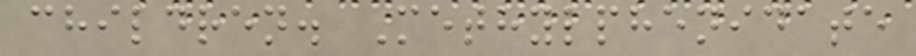children. Methylphenidate
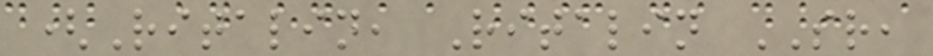(Ritalin, Ritalin SR,
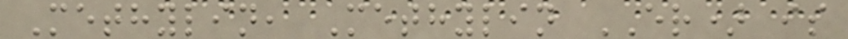Methylin, Methylin ER) is
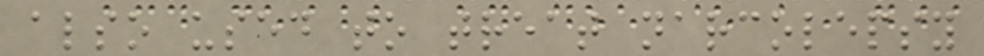also used to treat narcolepsy
